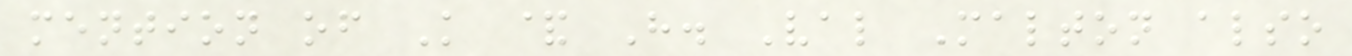mention of K & H. Val Malton also
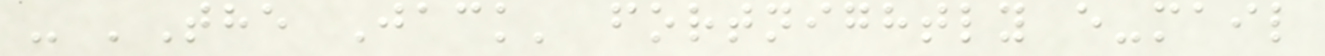- 'The Jack' fortnightly e-mail
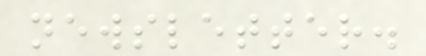newsletter.
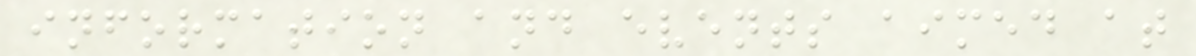information and events aimed at
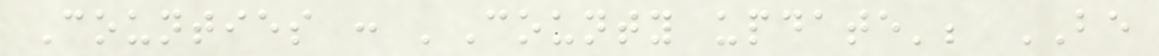Counties : 'County update'; BE
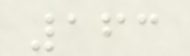163
